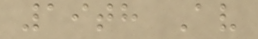19th Av
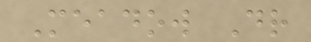Meadow Dr
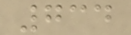734
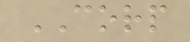CORP
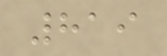819
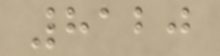8120
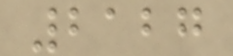2127
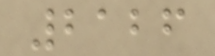2126
